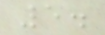5.
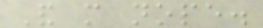And more nope.
